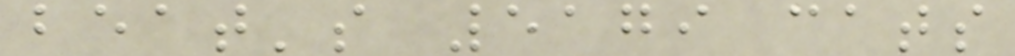beat's 5179 cats
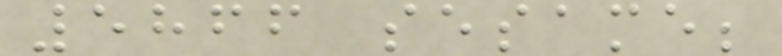5866 sesame;
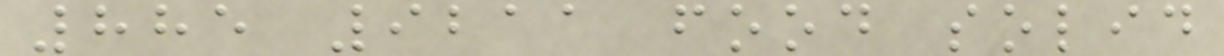885 9211 food solid
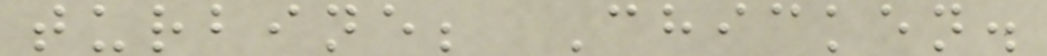turbine; Chicken.
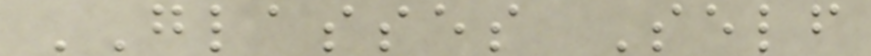GLASSES Self
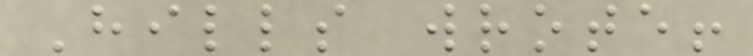Hills wrote!
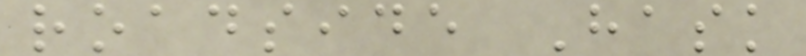roadside Hask
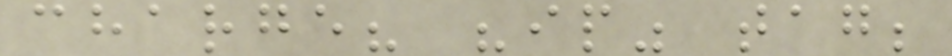charge? "ip" tag;
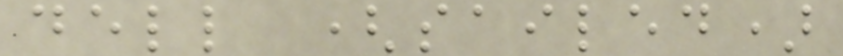dell (sailed)
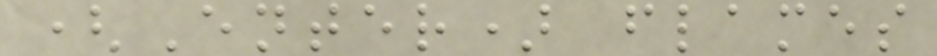(Enter) flames
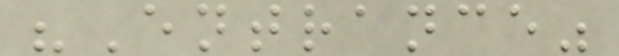"Entrance"
